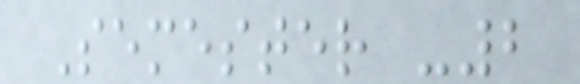Semester -2
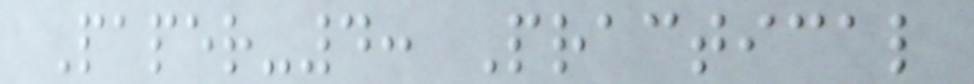Paper-4: Practical
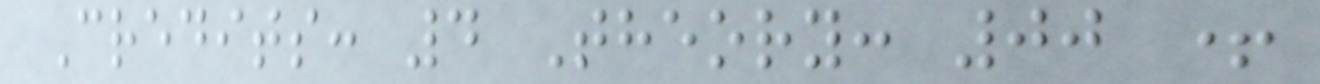Credits: 4 Theory: 00 +
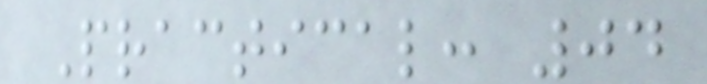Practical: 04
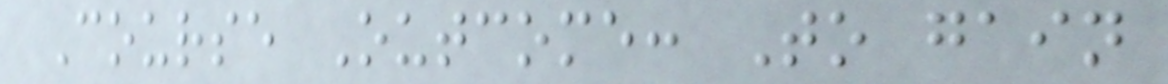Course Outcome: To gain
